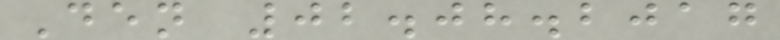Den 02.08.2017
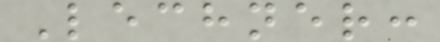Lechner:
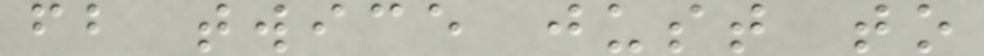fb twice just to
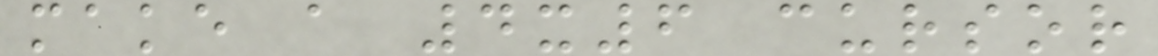make a 4x6 cursor
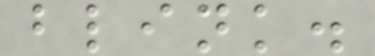blink.
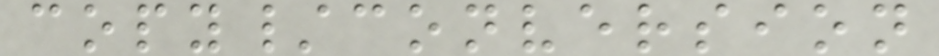copy/conversion
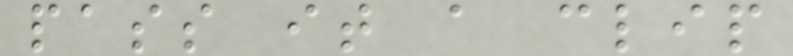pass it a clip
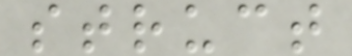struct
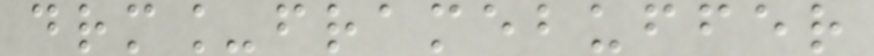drm_framebuffer
